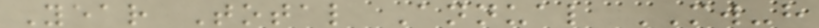Year Total Annual MW-h
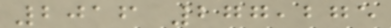2016 277,275
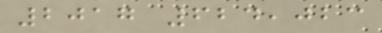2017 624,023
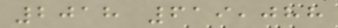2018 619,088
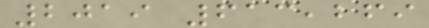2019 613,269
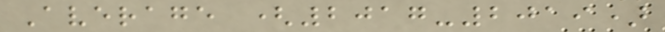Average (2017-2019)
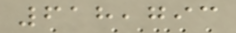618,793
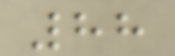88
